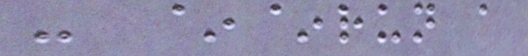- ~~run a
